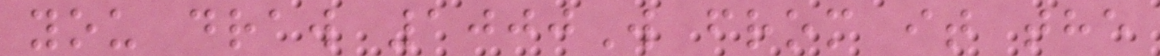you draw 1000W from it the
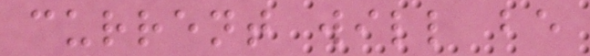current will be
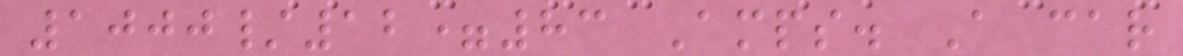1000/12=83 Amps. A car
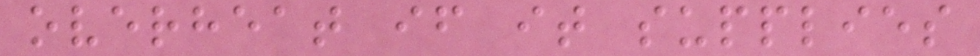overheat if it supplies
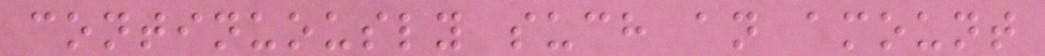continuously such an amount
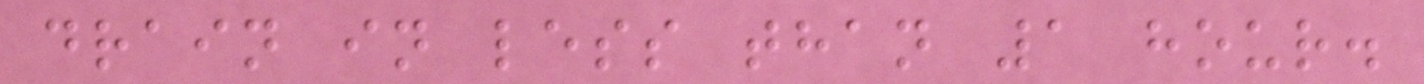drain in less than 1 hour.
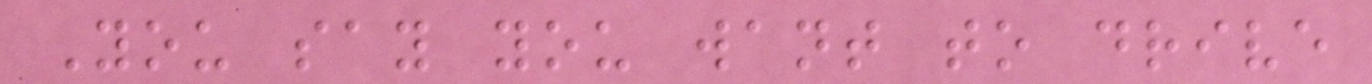You say you want to drive
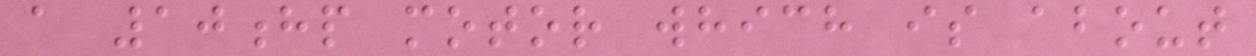a 10hp motor which is about
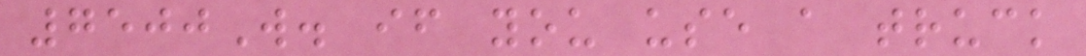7500W. if you use a truck
